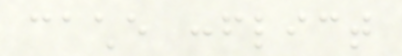cache conflict
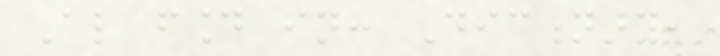Also found in: Dictionary,
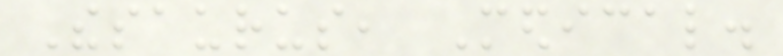Thesaurus, Medical.
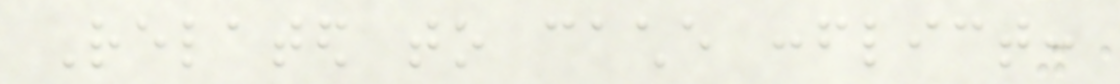Related to cache conflict:
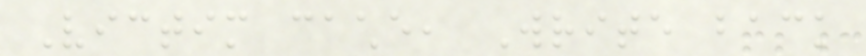Victim cache, Write back
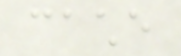cache
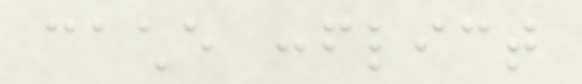cache conflict
